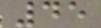45
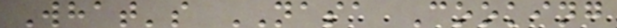What's NASA Cooking
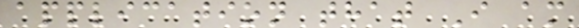application that I am
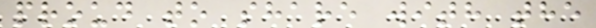proud to share with the
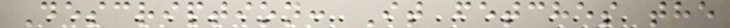Description: It fetches the
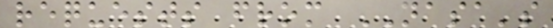requests from NASA's
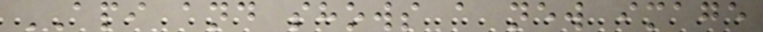API and shows a new image
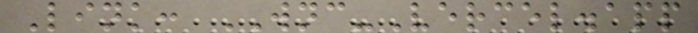Link: WNC-Vercel.app
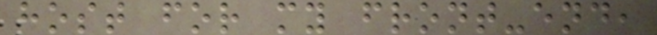host for my front-end,
